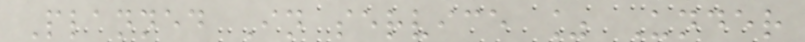Planned In service % Under
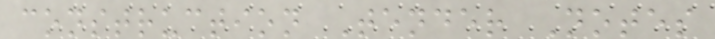construction Tender Notes
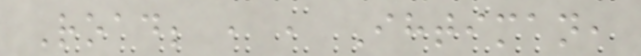Road; , , Ihtiman,
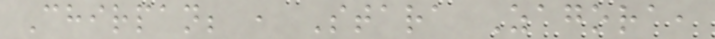Chirpan; , Stara Zagora,
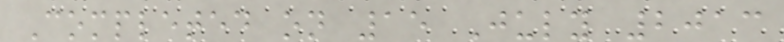Completed on 15 July 2013
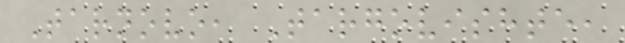Tarnovo, Targovishte,
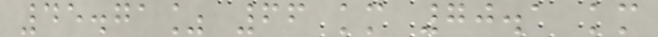45.71% 66 km 70.1 km
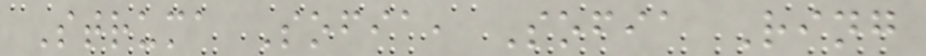Struma Sofia, Sofia Ring
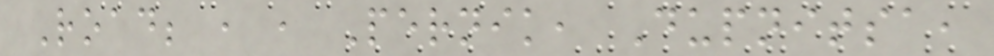Road; , , Pernik, Dupnitsa,
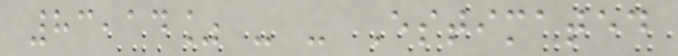83,14% - - Estimated
